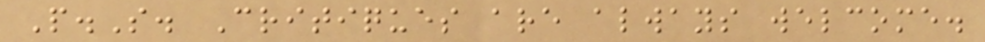P.S. Critiques are always welcome.
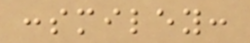:smiley:
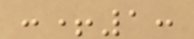:+1:
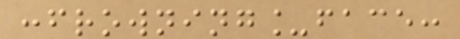:frowning_face:
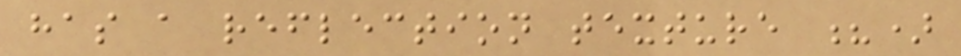has a reflection texture ?)
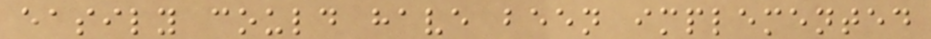easily could have been implemented
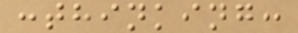:thinking:
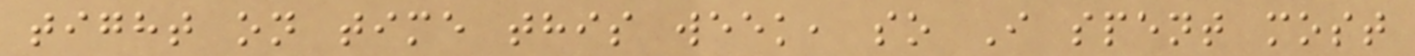tight on time this week, so I spent most
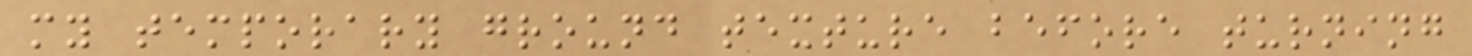my temporary ground texture before turning
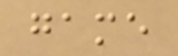game
